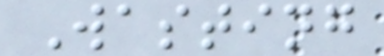Wasting
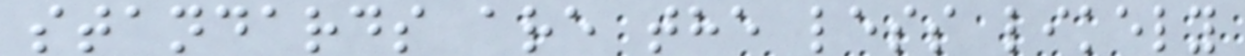standards are the less likely
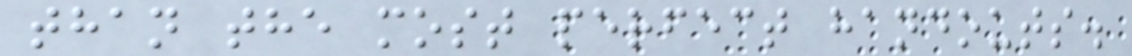than the most perfect handouts.
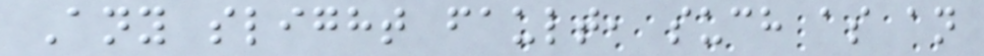Any slight fault, such as an
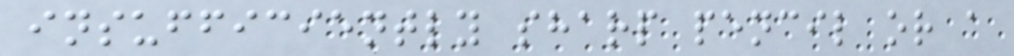insufficiently sharp pencil or a
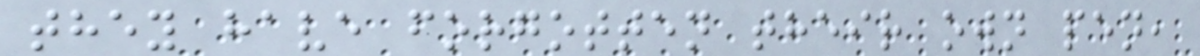they have forgotten their own pen,
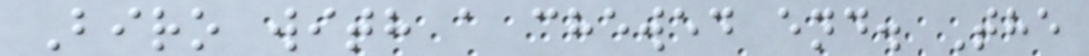Biro with a chewed end. The
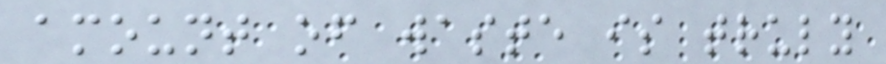amount of waste is truly
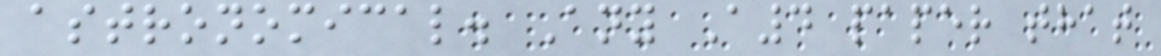astronomical. Any A4 paper that
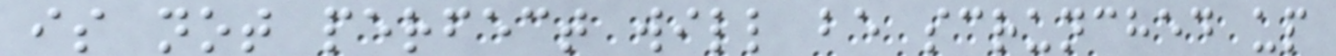is not perfect will be scrunched up
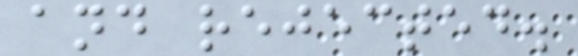and rejected.
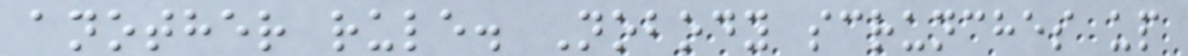another rule. Nobody scrunches up
